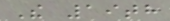The 19th
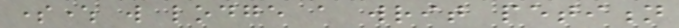somewhere will lodge a writ petition
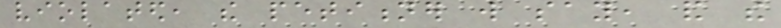violated, the petitioner will say, and the
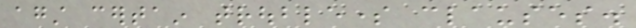against certain troublesome clauses.
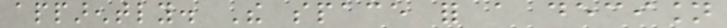apparently. The space for a decision
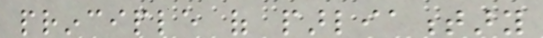principle of parliamentary
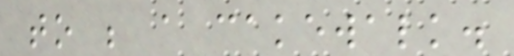to be a cakewalk.
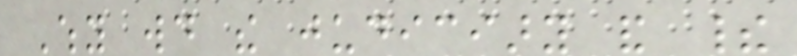Why would the judiciary and their
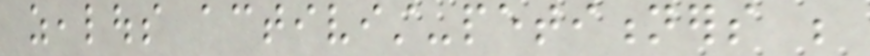zealous activist-petitioners be
